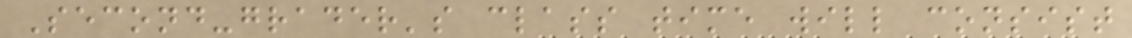Second-grader's class time will consist
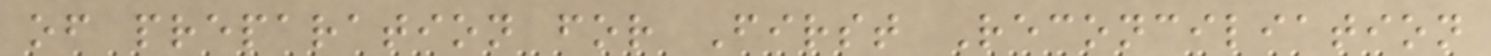of preparation for First Reconciliation
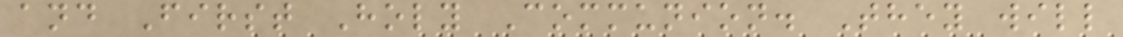and First Holy Communion. They will
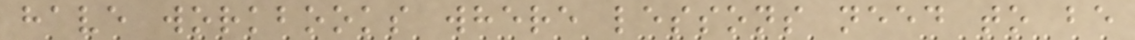have workbooks where lessons need to be
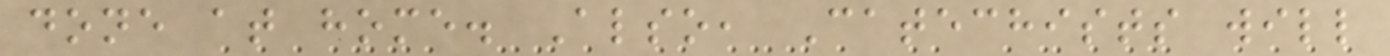done at home. Also, Catechists will
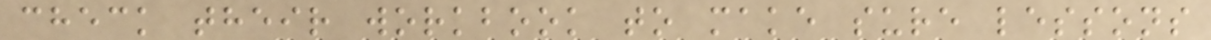check their workbook to make sure lessons
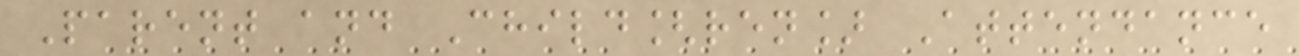Parent and Child[ren] Attendance
